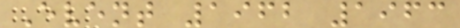Event 1962 1963
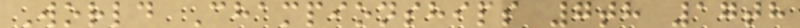World Championships 7th 17th
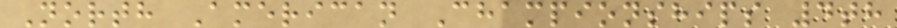North American Championships 4th
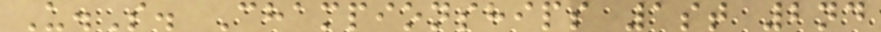U.S. Championships 1st 2nd
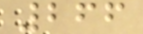266
